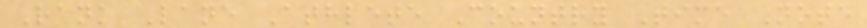Rank Lane Athlete Country Time Note
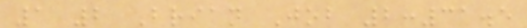1 2 Brian Job 2:31.5
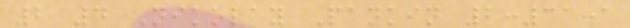2 4 Nikolay Pankin 2:33.1
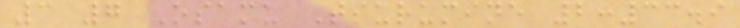3 7 Osamu Tsurumine 2:33.9
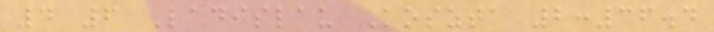4 6 Ladislau Koszta 2:36.4
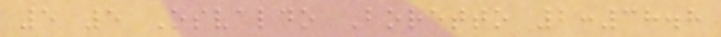5 5 Osvaldo Boretto 2:38.8
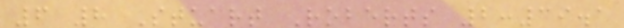6 8 Stuart Roberts 2:39.1
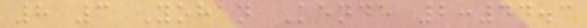8 3 Yohan Kende 2:44.3
